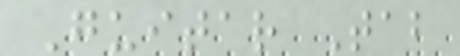Guitar Tab
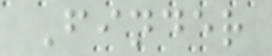Finder
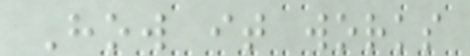How it works
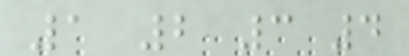1 2 3 4
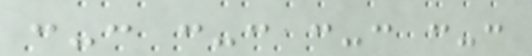:-: :-: :-: :-:
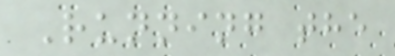Running the
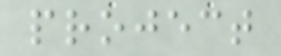project
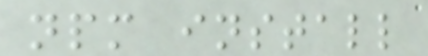npm install
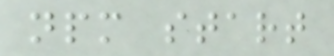npm start
